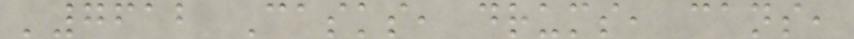'7612 Casks, drums, cans,
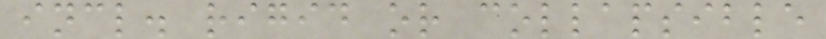incl. rigid or collapsible
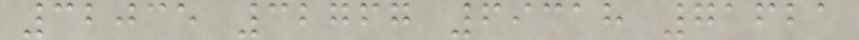32035 32767 69318 71621
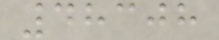48308
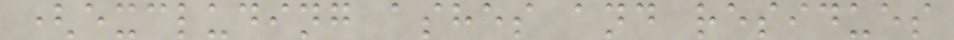(excluding ashes and residues
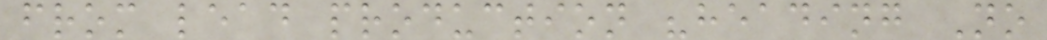from lead production "heading No
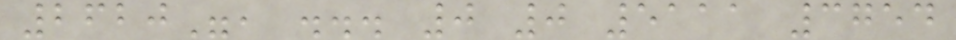2620", ... 0 0 5111 3754
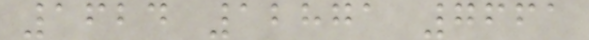1624 12871 7661
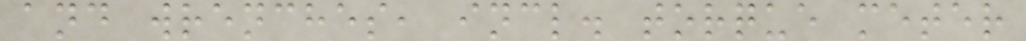and wrenches, incl. torque meter
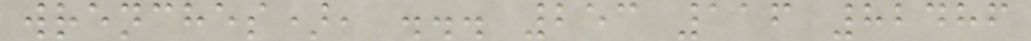wrenches), ... 253 116 82486
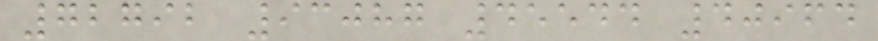72792 93087 45544 40964
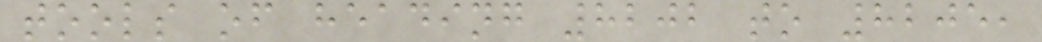tools of heading 8202 to 8205,
